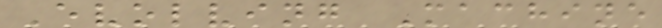Evolving Machine
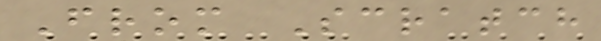From Scratch
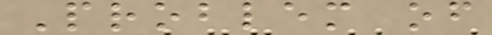Problem of
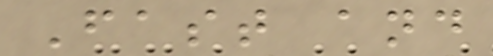Fast and
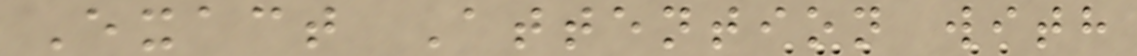Exact Attention with
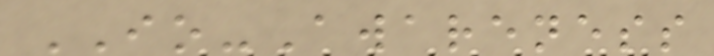IO-Awareness
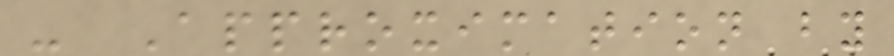- Approximation by
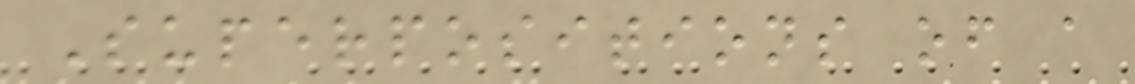Superpositions of a
